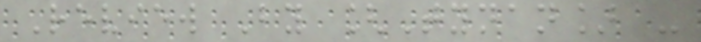Review By [Tynan] -
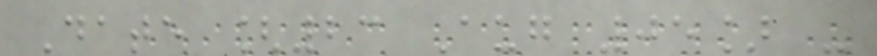Date [23 Aug 05] -
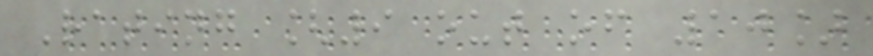Rating [9 out of 10]
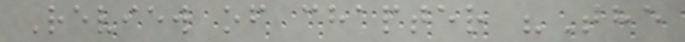Review of chapter "The
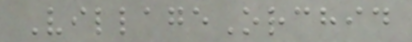VillageOrchid
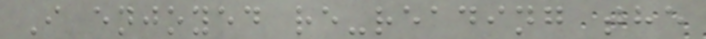I enjoyed re-reading the
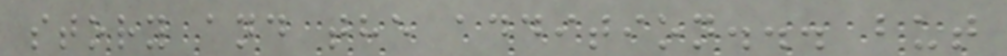story and the addition... but
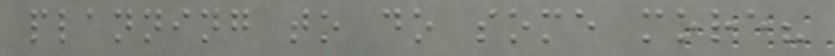planning to do some more?
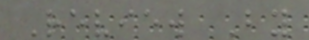Review By
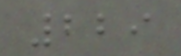229
